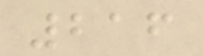216
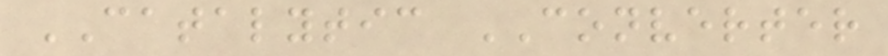CATALYTIC CONVERTER
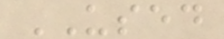USED
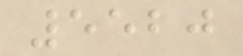5520
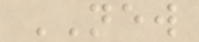NEW
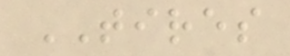TIRES
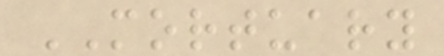MORTUARY
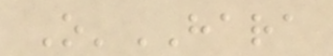O'HARA
